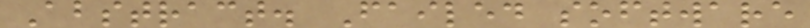Abstract. Failed software
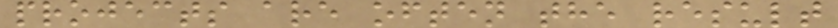projects are often the result
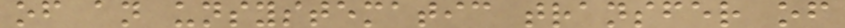of an unsystematic transfer of
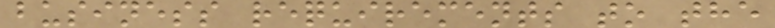business requirements to the
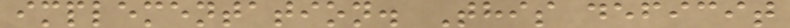implementation. This deficit
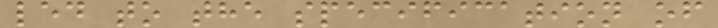led to the specification of
